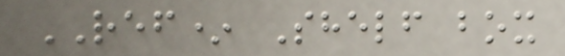REF* Shelf box
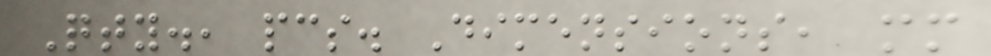Qty., pcs. Dimensions, mm
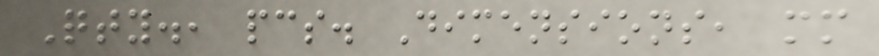Qty., pcs. Dimensions, mm
